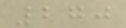270
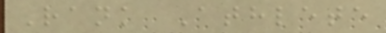Rank Athlete
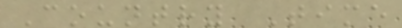Country Time
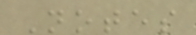Notes
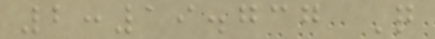2:19.737 Q
